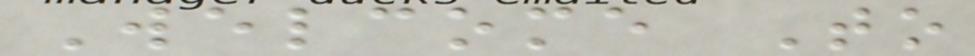Welcome To
